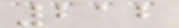212
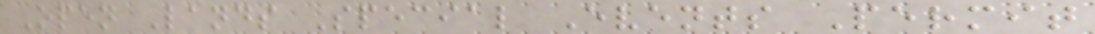Open Lands Special Events Permit
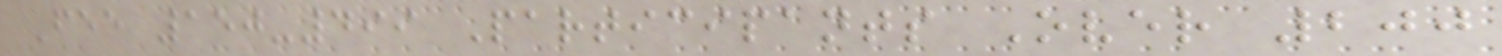Fee 150-499 Participants Over 200
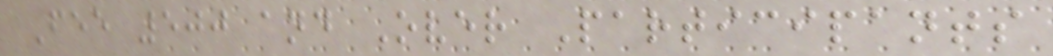Fee 500 and Over Participants
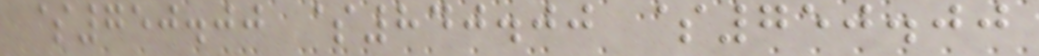$750.00 $840.00 $750.00
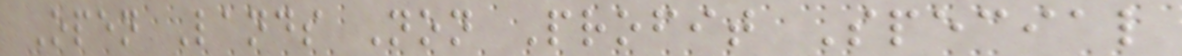Open Lands Non Profit Special
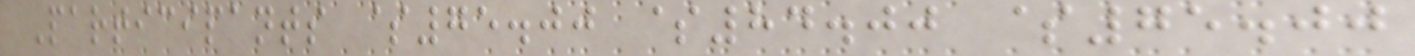Participants $75.00 $84.00 $75.00
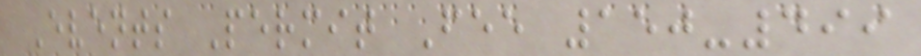Events Permit Fee 150-499
